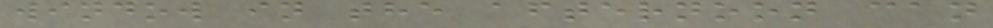window in the afternoon can
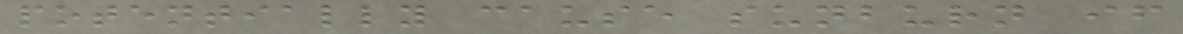potentially cause sunburn if
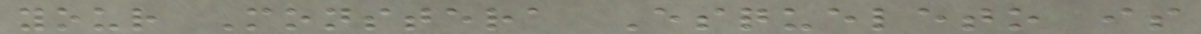your Monstera Esqueleto is
